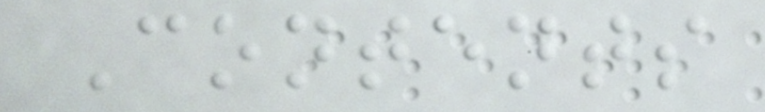Contents
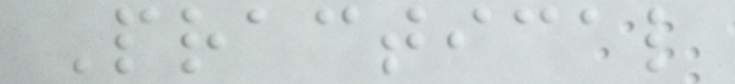Practical
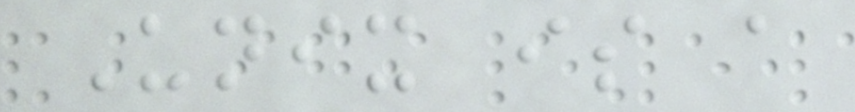Unix is a
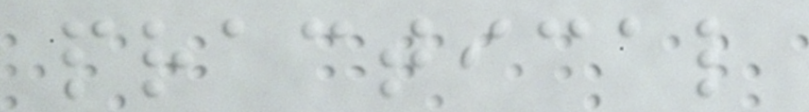practical
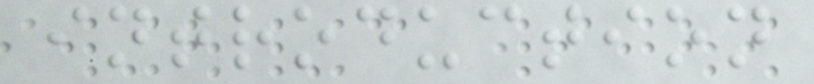introduction
